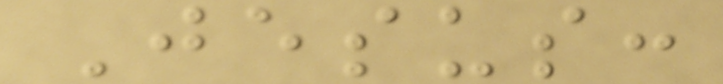Jesus:
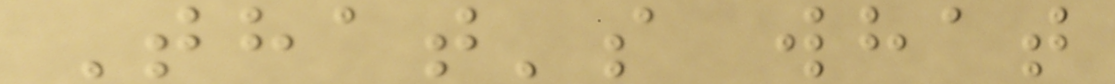That's what
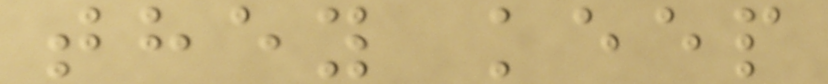they keep
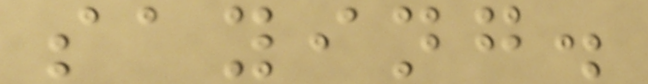saying.
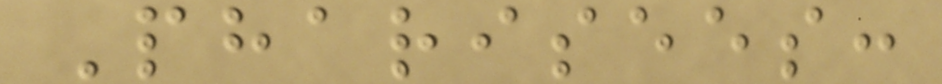Pharisees:
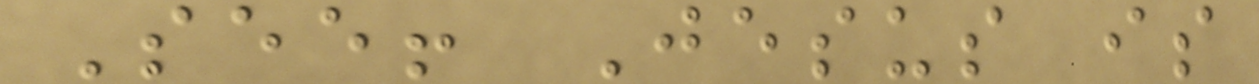See! Jesus is
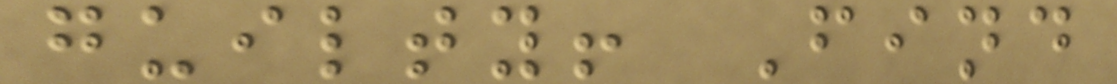guilty! Find
